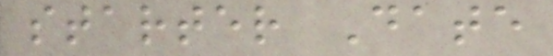starter Date
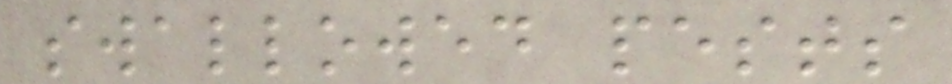swallowed pests
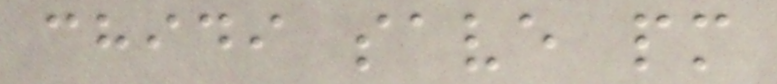chidi save pm
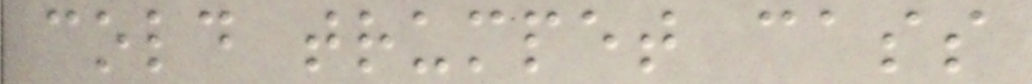cold trumpet cass
